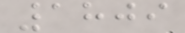1809
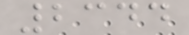2344
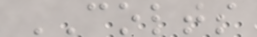COLTS
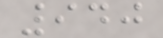940
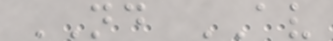ND AV
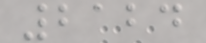2124
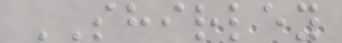SHIRLEY
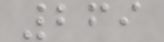269
